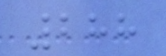288
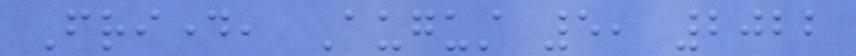Friday, August 5, 2022
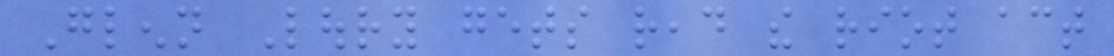Glenn Loury gets read the riot act
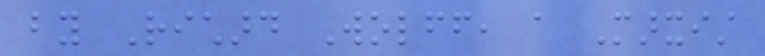by Richard Wolff, a Marxist
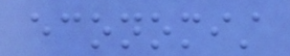economist
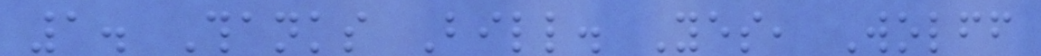1. Thanks Bill. Yes, Wolff
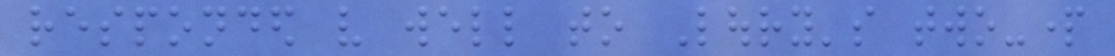responded very well to Loury's two-part
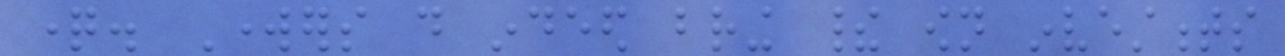question. Workers do indeed bring their own investments
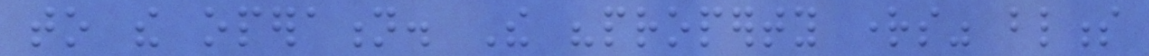to the operation. The "property rights" blindness
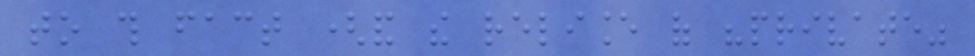to this fact (and the reliance of "private"
